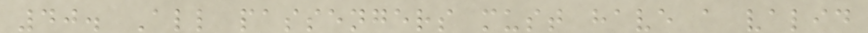40. All passengers must have a valid
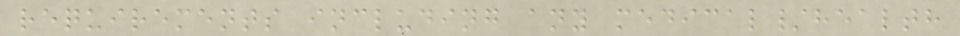requirements including any medical/health
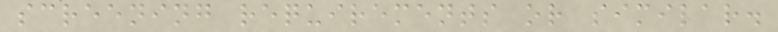screening requirements or similar.
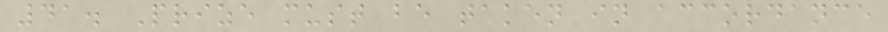41. Prize must be taken in accordance
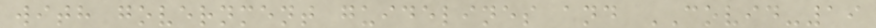with government guidelines and COVID-19
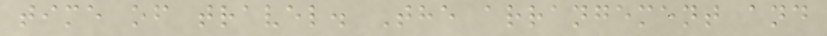time of travel. The arrangement and
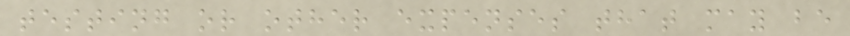testing or other expenses that may be
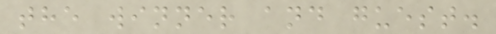the winner and guest.
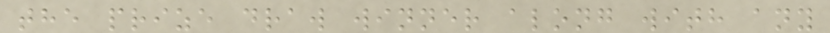the prize draw winner along with any
